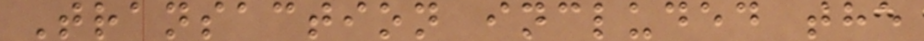Transaction included the
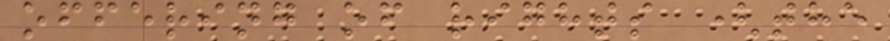offering of rights (the
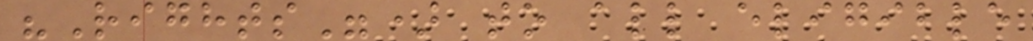"Rights") to all eligible
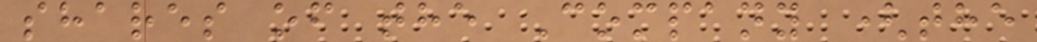shares of the Company (the
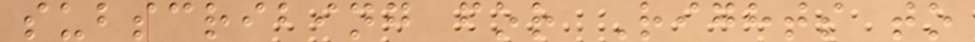subscribing for Rights to
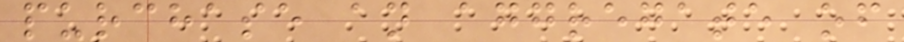purchase an aggregate of
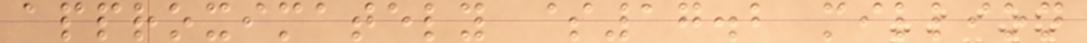approximately $17.2 million
